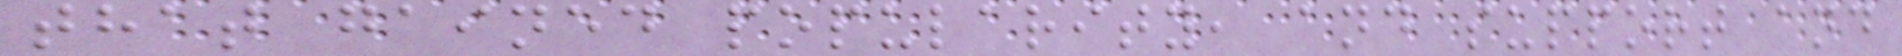that gained popularity, and support and
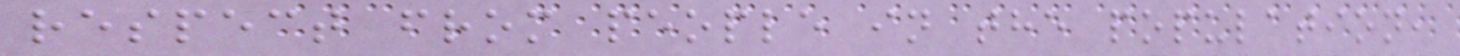respect from people in the population,
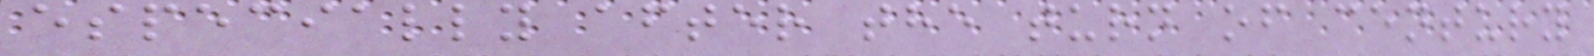especially after the turn of century
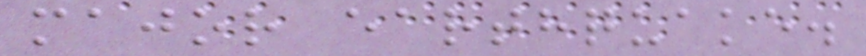major earthquake.
